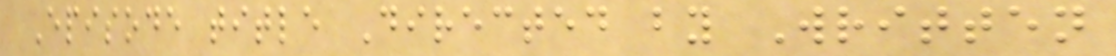Episode title Directed by Written
